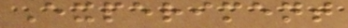Experiment
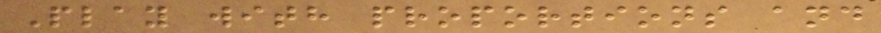Play with proportions and
